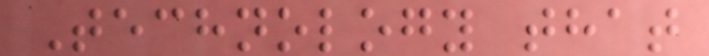Technology that
